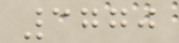3770
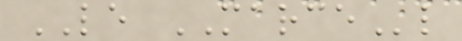LE MARCEl
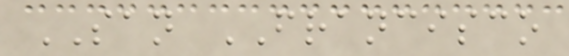SAN FRANCISCO
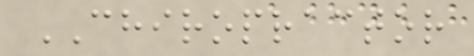CHIROPRACTOR
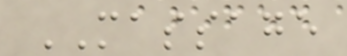MASSAGE
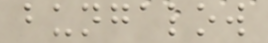bungalow
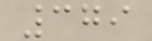379
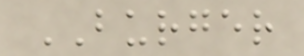BURGER
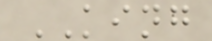KING
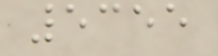5355
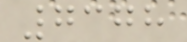7378
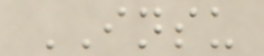INSU
